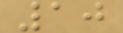10
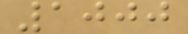1000
